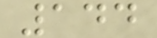144
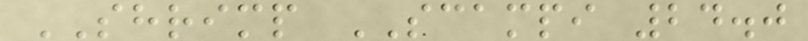SHRIMP SCAMPI 24.0
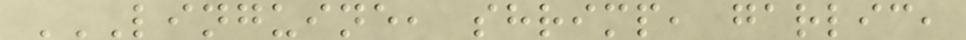LINGUINE, SHRIMP, GARLIC,
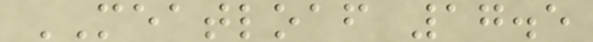MEATLOAF 17.5
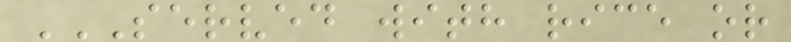SERVED WITH RICE OR
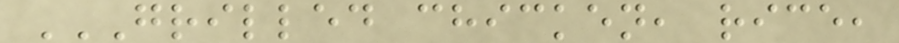GRILLED CHICKEN, RICE,
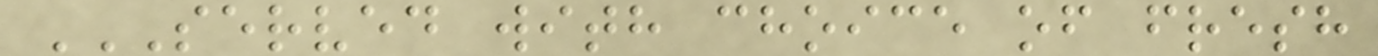SERVED WITH CHOICE OF FRESH
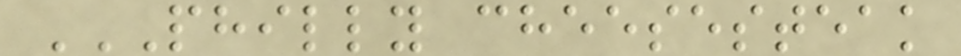PHILLY CHEESESTEAK
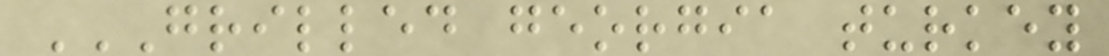GRILLED GEORGIA TURKEY
